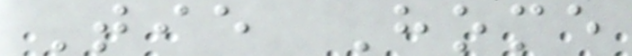Tie Home
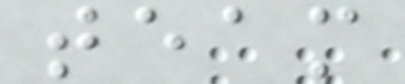team
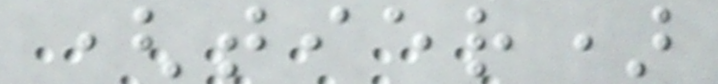(tier)
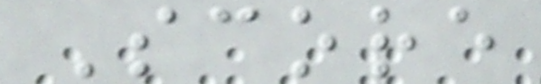Score
